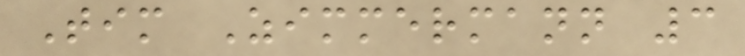Tim Zimmermann 3
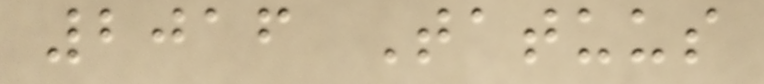2016 Tatuus
